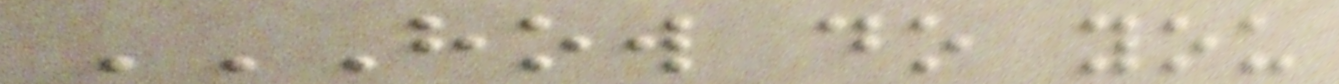HOW DO YOU
